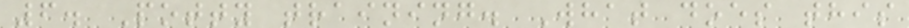6. Potty training. What does this
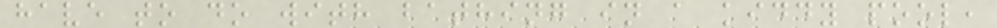have to do with bathing in a kiddy pool,
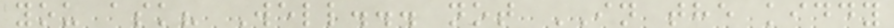you ask? Well... not IN the kiddy
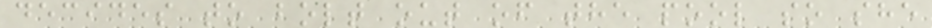decides to bolt out of the pool so she
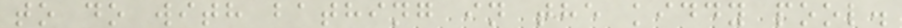to do with bathing in the kiddy pool.
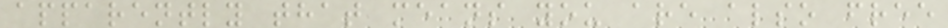apparently that means you are also free
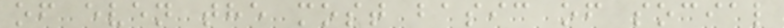of even the most basic of social
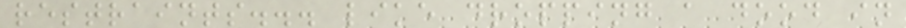restraints... like dropping a dood in
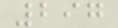297
